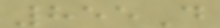855D
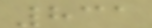831
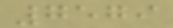7579
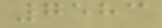7583
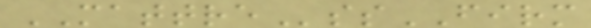MATTREssFIRM
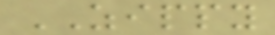ZIPPY
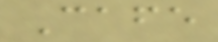Cafe
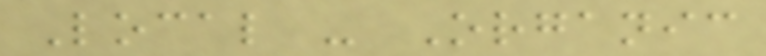Local - Organic
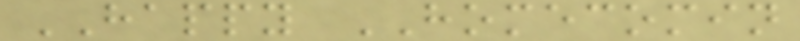HAPPY HOMECOMIN
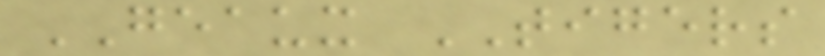GEAUX TIGERS
